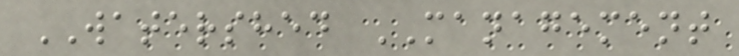WATERSHED MANAGEMENT
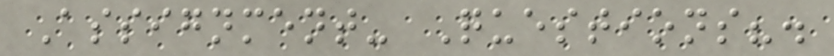Assignment- Questions?.
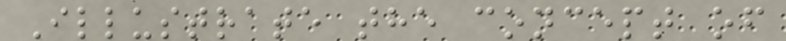Illustrate the concept of
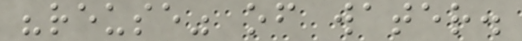"reuse" of water.
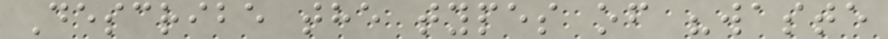Describe the types of "waste
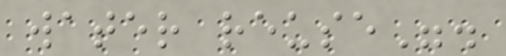water reuse".
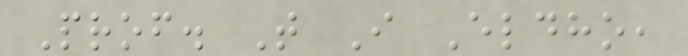Prof. T I Eldho,
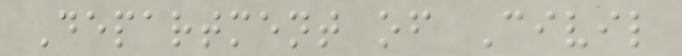Department of Civil
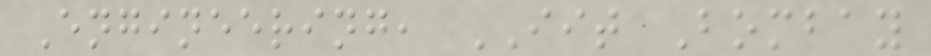Engineering, IIT Bombay
